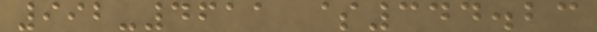992-4611 $344.23
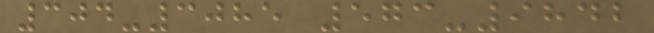304-3085 573-9842
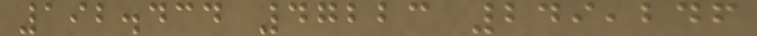192.434 47223 249,246
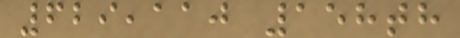629,110 158th
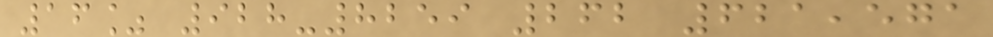16% 928-8259 262 621,571
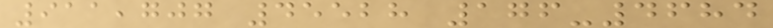911,707 45528 176-4684
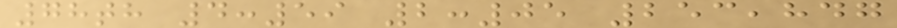78th 4:59 2:05 253,847
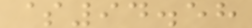$94.58
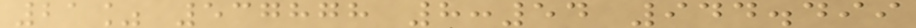21% 537878 8:54 944.499
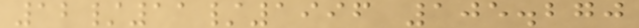12/11/1996 105.270
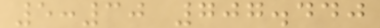5:30 707.440
